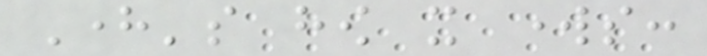Here's how it works:
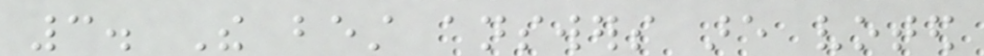3. The best answers are voted
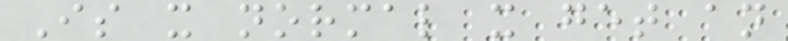Is it normal it get an
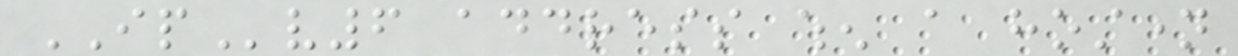IPv6 address when a hostname
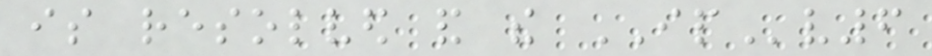is resolved and the IPv6
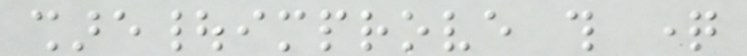share|improve this question
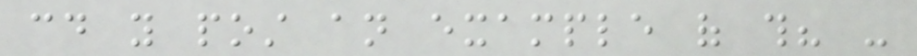could you post an example of this? -
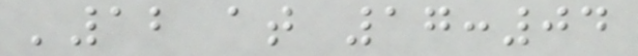'12 at 17:04
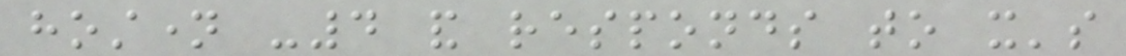hostname -4 and responds to it's
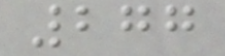277
